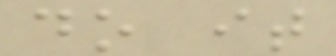do it
